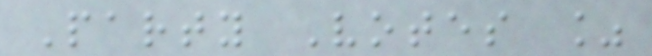Party Votes %
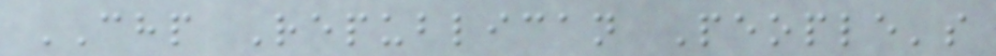CHP Republican People's
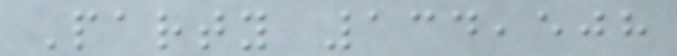Party 134,508
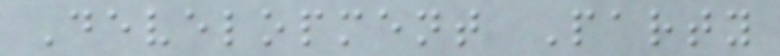Development Party
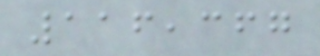116,367
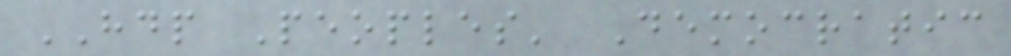HDP Peoples' Democratic
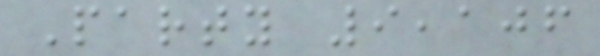Party 9,106
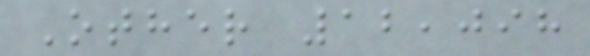Other 12,098
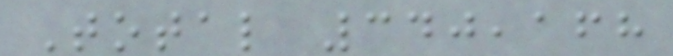Total 340,168
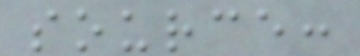source:
